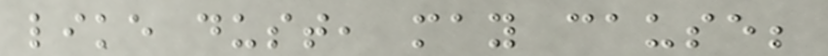like dust, may cause;
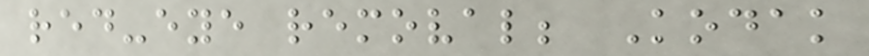red-eye removal; Kodak
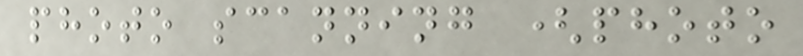photo scanning (photo
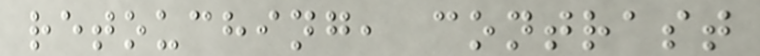retouching, contrast
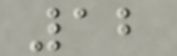12
